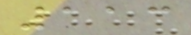113
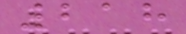218
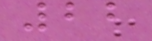22
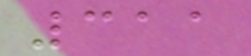311
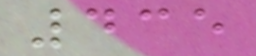435
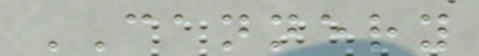CANNERY
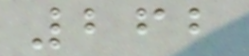262
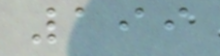199
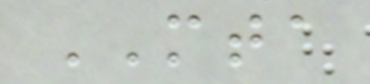MTA
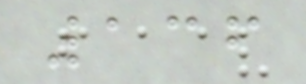136
